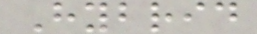Hybrid
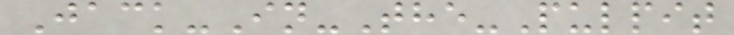Jack-In-The-Pulpit
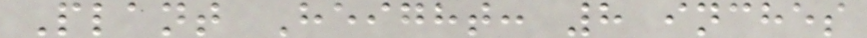Plant Height: 8 inches
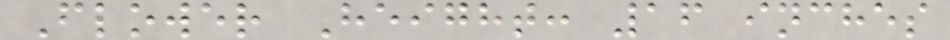Flower Height: 16 inches
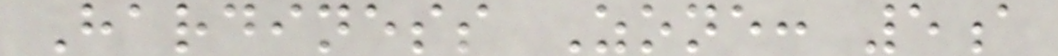Hardiness Zone: 5a
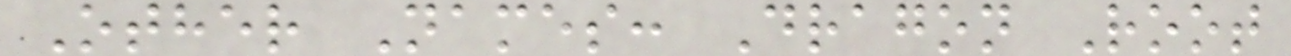Other Names: Dragon Root
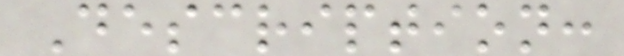Description:
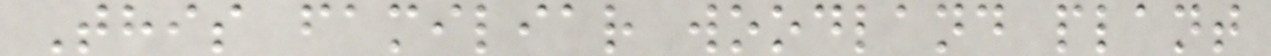This familiar woodland plant
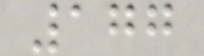177
